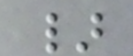}
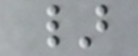}
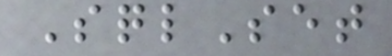SqlSet
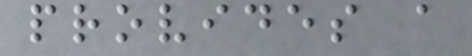provides a
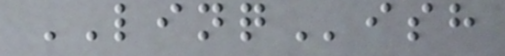LINQish
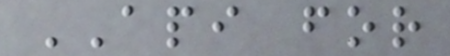API for
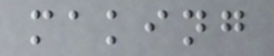making
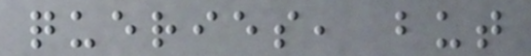queries, but
